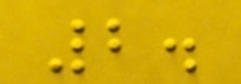2.
